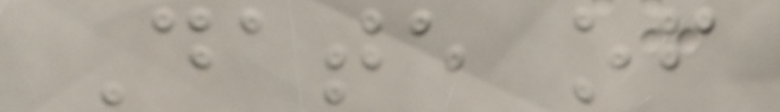Date of
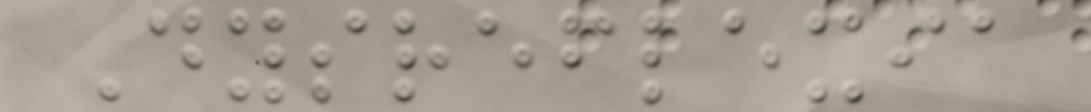Dysreflexia
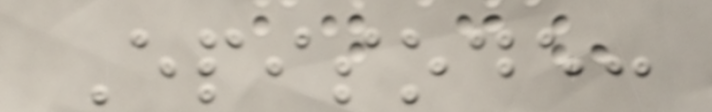Episode:
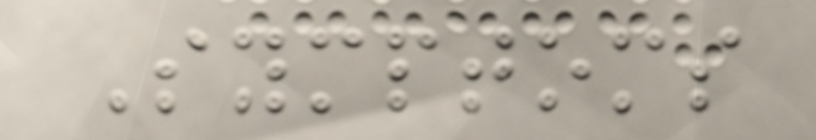Symptoms
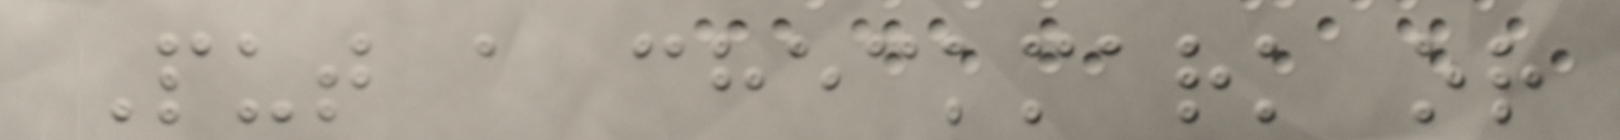Put a checkmark or
